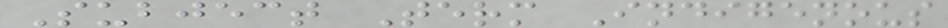Subject Term Indigenous
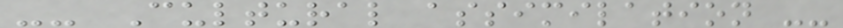-- Cultural assimilation --
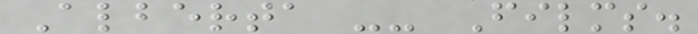Alberta -- Films.
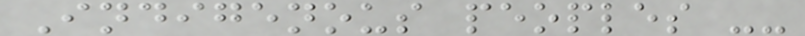Indigenous peoples --
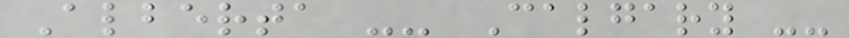Alberta -- Calgary --
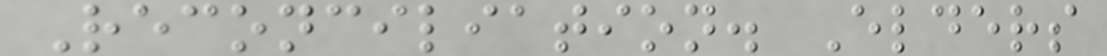Reconciliation. Elders
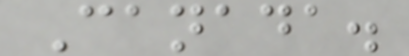Canada.
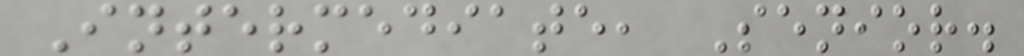Intermediate, Senior.
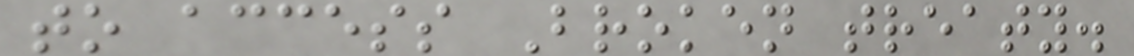to access Broken treaty.
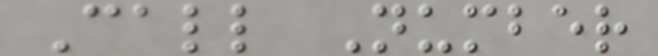Call Number
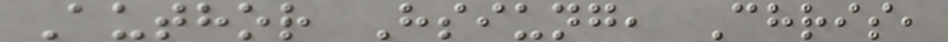Author Hsiung, Chris,
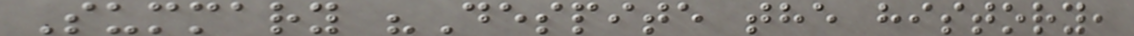Summary "Despite the history,
